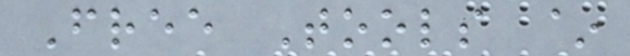Free Tools ~
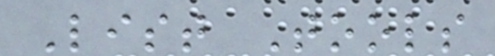List Tools
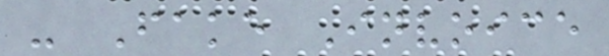- Fake Invoice
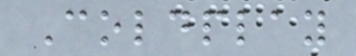Coldplay
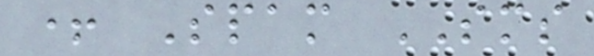+ Spam SMS
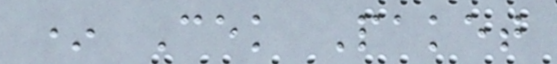* Cek Paket
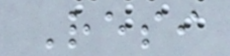Resi
